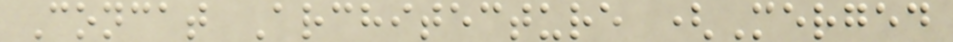Concat Architecture (Merged
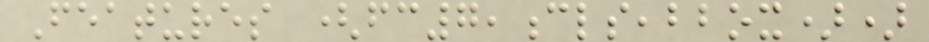Features (fc7,cls,bbox))
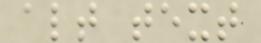alt text
